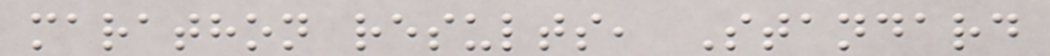marathon results, Standard
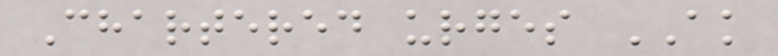Chartered urges AK
